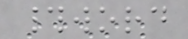#word
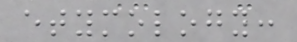etymology:
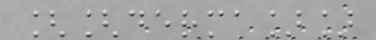[[derma]]
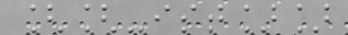[[-ist]]
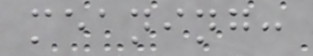meaning:
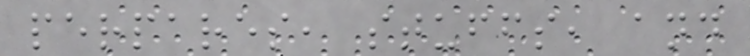perpares, stuffs, and
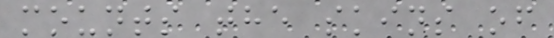mounts the skins of
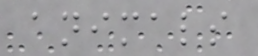animals
